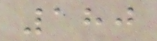180
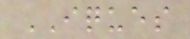IQUES
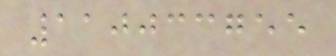110033755
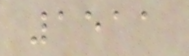1511
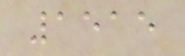1515
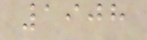1908
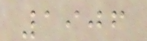1906
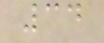34
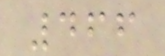466
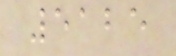5125
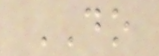DO
